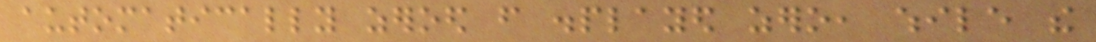automatically zeroed from displayed zero, while the
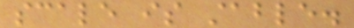scale is stable.
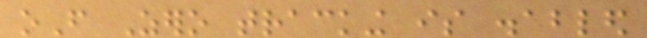oF Zero tracking is disabled
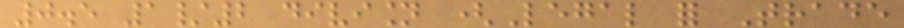0.5 1/2 division (Legal for Trade
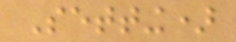Setting)
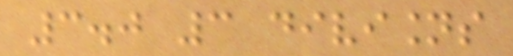3.0 3 divisions
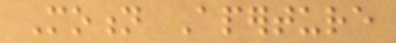Motion Aperture
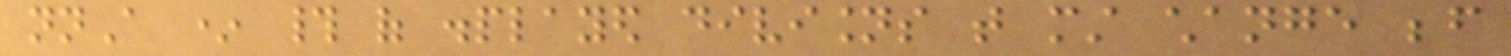nnA * # of displayed divisions that must change before
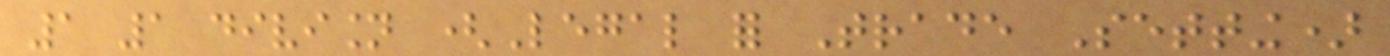1 1 division (Legal for Trade Setting)
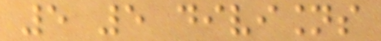5 5 divisions
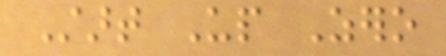Start Up Zero
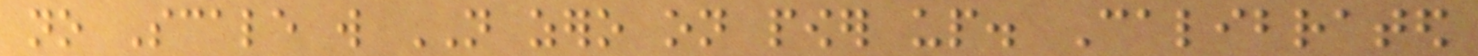no Scale will NOT zero on power up. Calibrated
